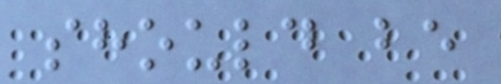should be
